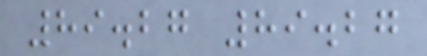89.27 89.27
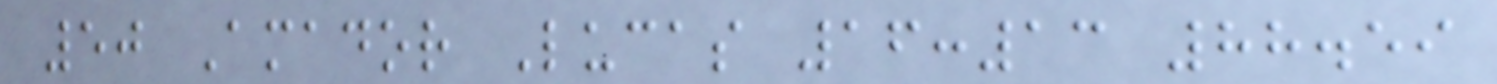50 Amador Lucas 16:13 88.59
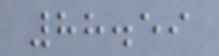88.59
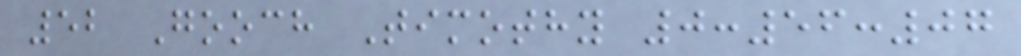52 Gooch Timothy 0:56:07
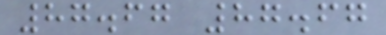87.67 87.67
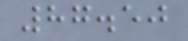87.50
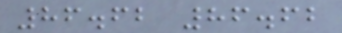86.62 86.62
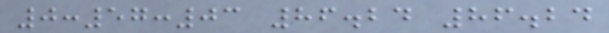0:57:03 86.24 86.24
